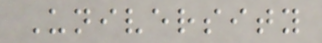University
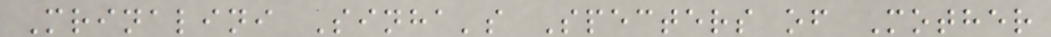Mrinalini Sinha's Specters of Mother
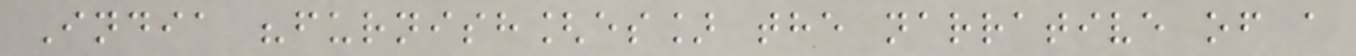India "furnish[es] the narrative of a
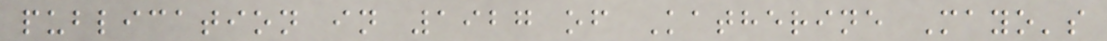publication in 1927 of Katherine Mayo's
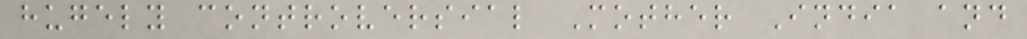hugely controversial Mother India and
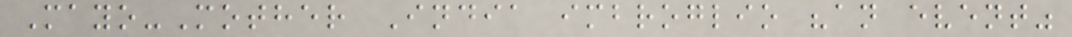Mayo-Mother India imbroglio "an event"
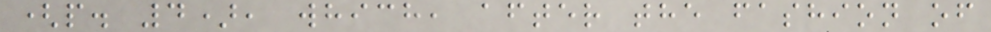(p. 4), which, after the fashion of
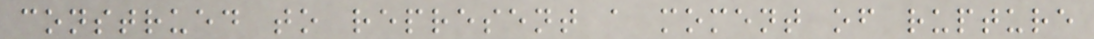construed to represent a moment of rupture
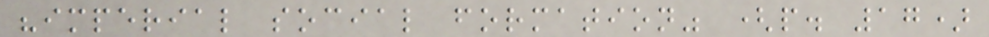"imperial social formation" (p. 17)
